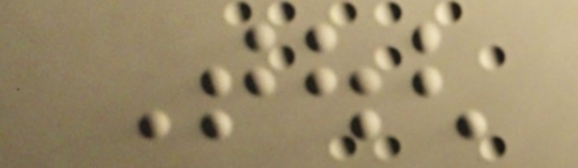Tough
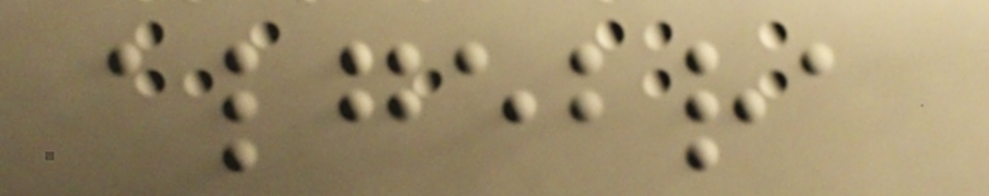algebra
